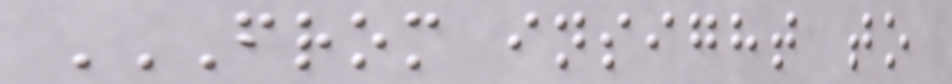FROM INSIGHT TO
